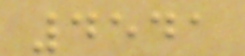4541
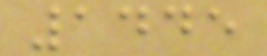1445
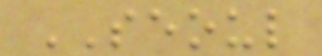SEOUL
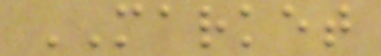MARKET
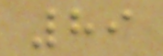89
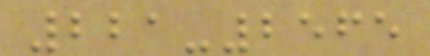221-2565
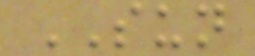SUN
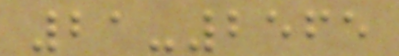21-2565
